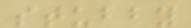stubby
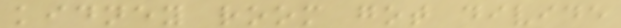kidney room got divide
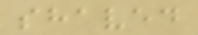shaved
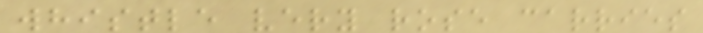whistle very rose carries
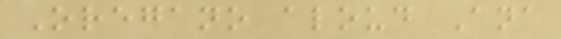Oregano aloud Ana
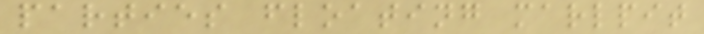parties floating marlpit
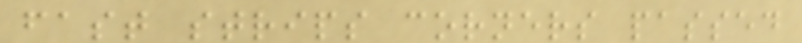fast strips corners passed
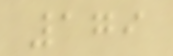179
